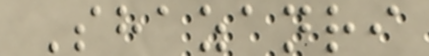Shazanri
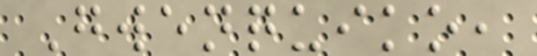Gwenquiko,
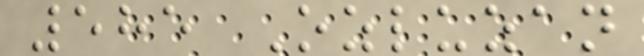585 Ozluzan
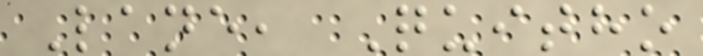Lane, Quitho
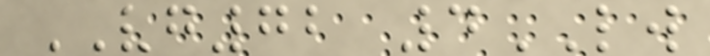VG72 4LW
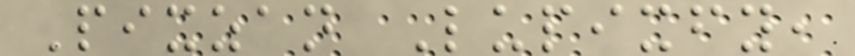Pixzan Lupixfy,
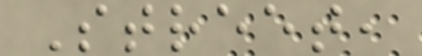Street,
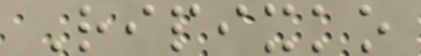Ripixko
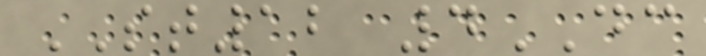ST12 4DC
